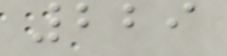229
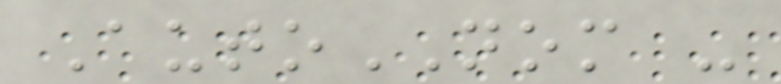AutoNOM -
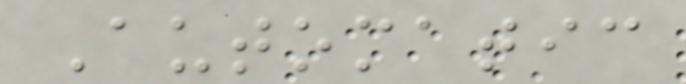Automatic
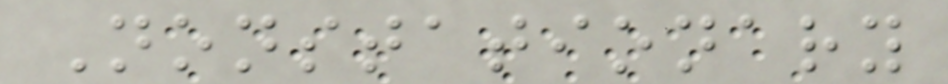Nonstationary
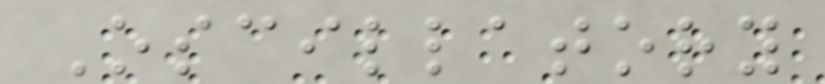Oscillatory
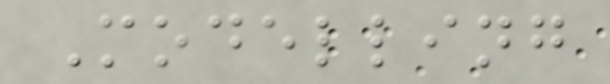Modelling
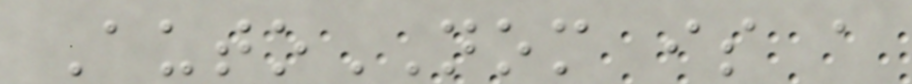AutoNOM is a
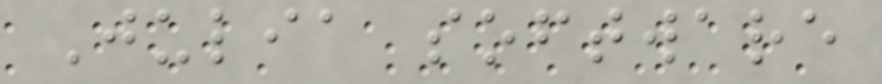Julia software
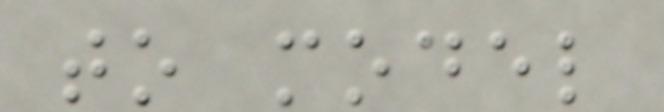to model
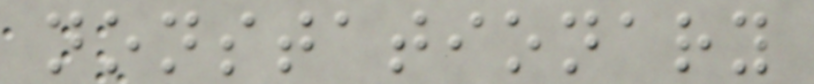nonstationary
